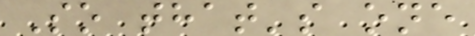So that's one
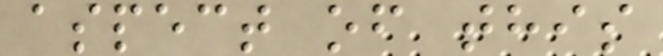aspect of this
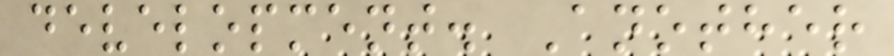development. Another
